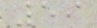59
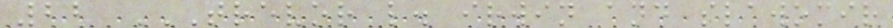22 TREVOR L. IRWIN AND SLAWOMIR
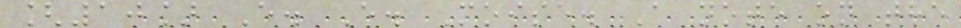[10] E. E. Moise. A note on the
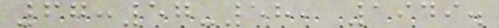67:57-58, 1949.
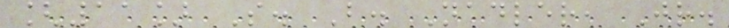[11] S. B. Nadler, Jr.
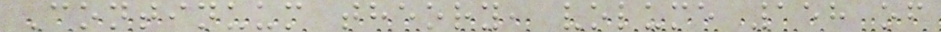Continuum theory, volume 158 of
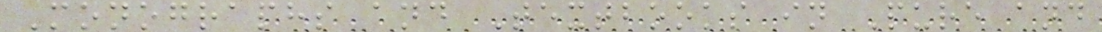Monographs and Textbooks in Pure and
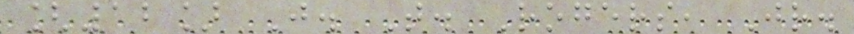[12] J. T. Rogers, Jr.
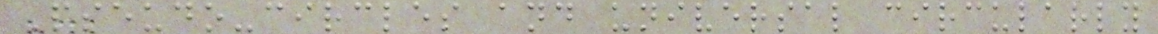Pseudo-circles and universal circularly
